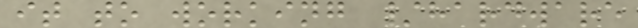it to working /hardware
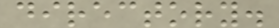directory.
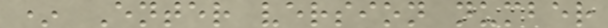* Enter version number
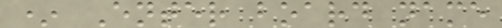* Enter board name
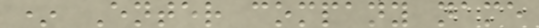* Enter company name
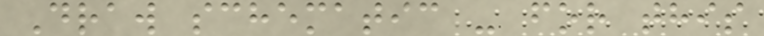Draw schematic - for this
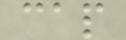cap
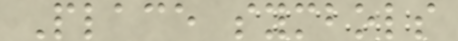Place symbols
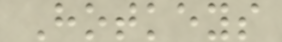Hotkeys
